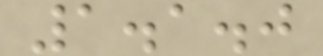1.1.0
